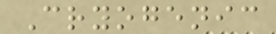Cryogenic
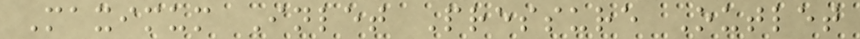Maximum Inlet Pressure Outlet
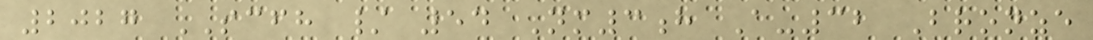2027 SCFH / 54 Nm3h A-32 Bronze
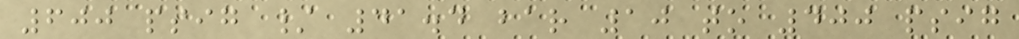600 psig / 41.4 bar 10 to 400 psig
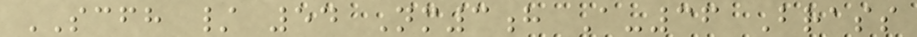SCFH / 54 Nm3h A-36 Brass
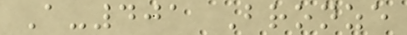A-401 Bronze
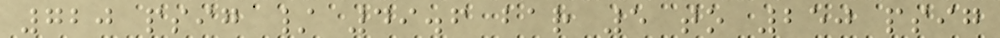720 psig / 49.6 bar 5 to 250 psig
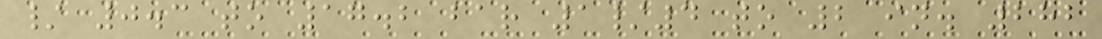/ 0.3 to 17.2 bar 1/4 to 2 in. 282
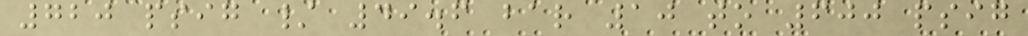720 psig / 49.6 bar 10 to 600 psig
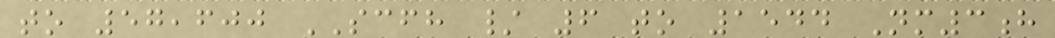to 57,600 SCFH / 6 to 1544 Nm3h
